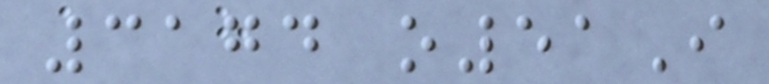3174 o51I
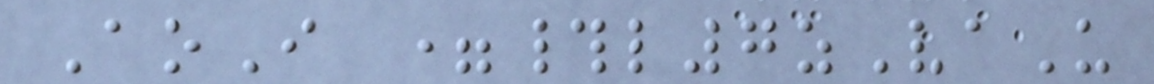AoI =#l7zVaU
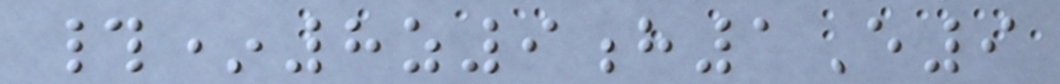#*8z9h1E9
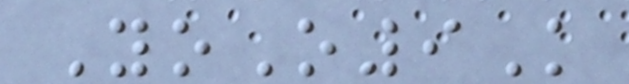YoO9K
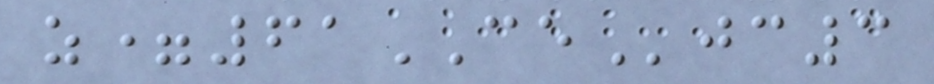z=61CEjc3
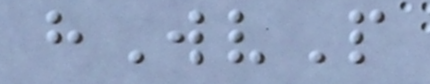hWvP
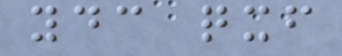ydc qxf
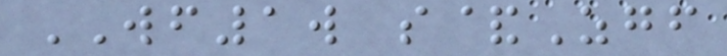WF1w s&Zgf
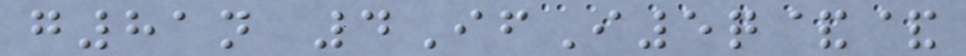g81n 4IfI5q&&
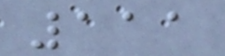111
